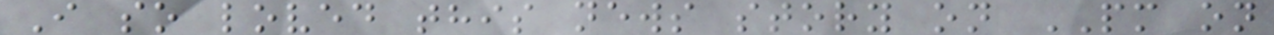I so loved this news story on PM on
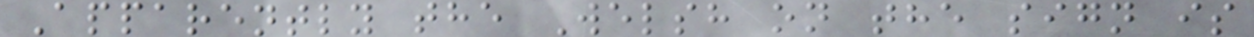Apparently the Welsh on the sign is
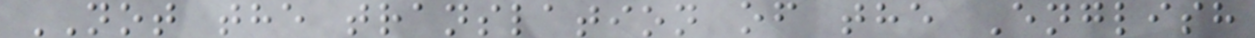NOT the translation of the English
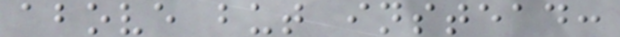above but instead:
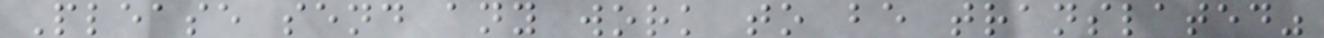Please send any work to be translated"
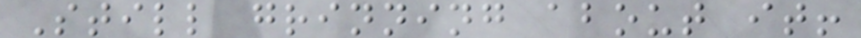Still grinning about it!
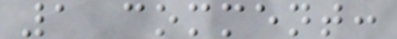1 comment:
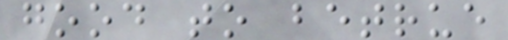good to betrue
